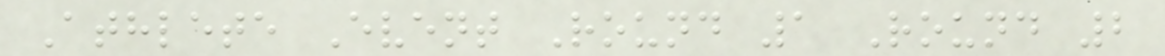Athlete Event Round 1 Round 2
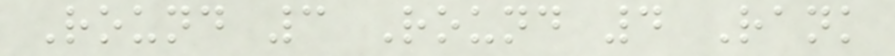Round 3 Round 4 Rank
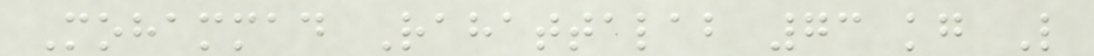Mohammad Rahattalab 73 kg L
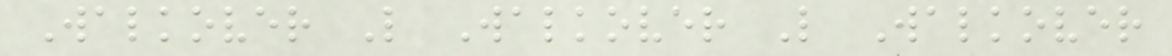Walkover L Walkover L Walkover
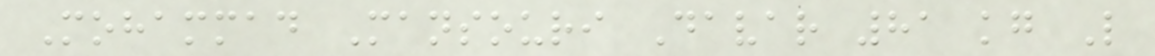Mohammad Mansouri Davar 81 kg L
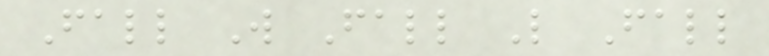Fall W Fall L Fall
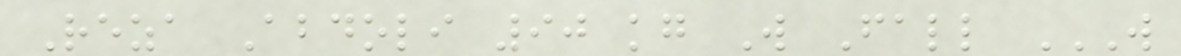Reza Abdoli 90 kg W Fall W
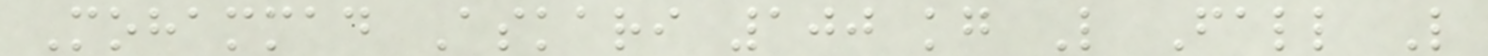Mohammad Askari 100 kg L Fall L
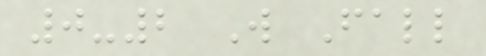0-2 W Fall
